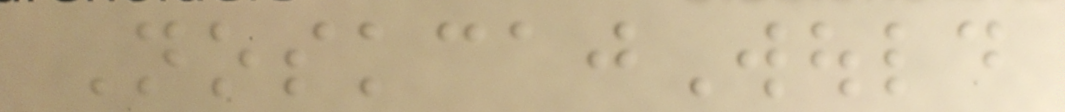NoskcajWould
